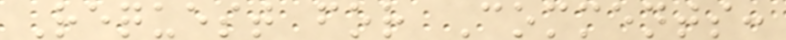Request for Comments:
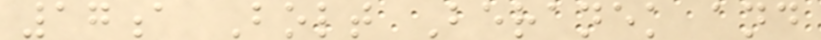17a Bolt Beranek and
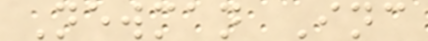Newman Inc
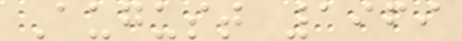August 1969
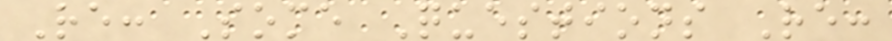Re: Some Questions Re:
